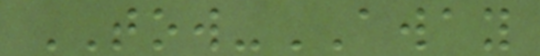TOW-AWAY
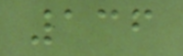136
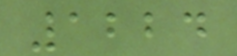1224
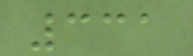331
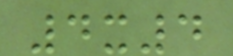4x4
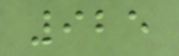925
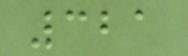321
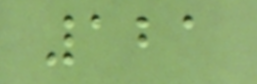121
